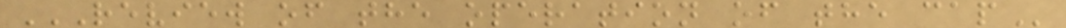REVIEW OF THE OPERATION OF THE CAP
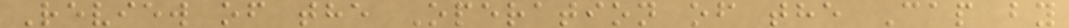Review of the Operation of the Cap by
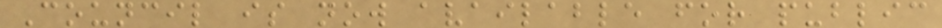Council is now available for public
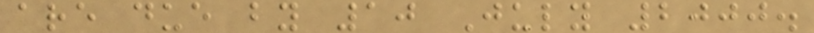are due by 10 July 2000.
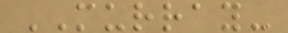MURRAY-
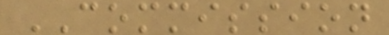COMMISSION
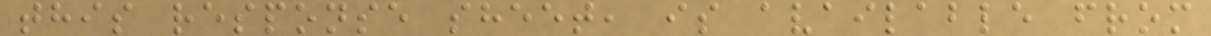this response sheet, is available from
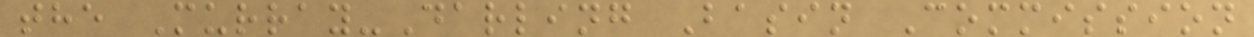the Murray-Darling Basin Commission
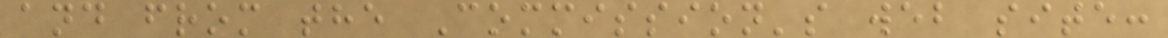and from the Commission's web site:
